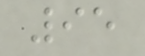95
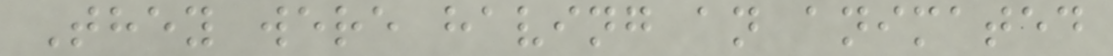They were having an animated
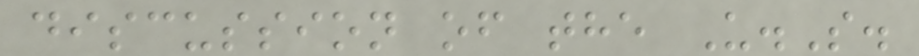discussion of the U.S.
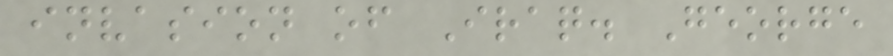invasion of Iraq. George
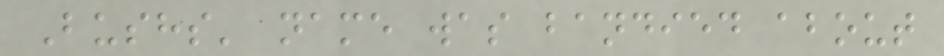Bushs' name was bandied about
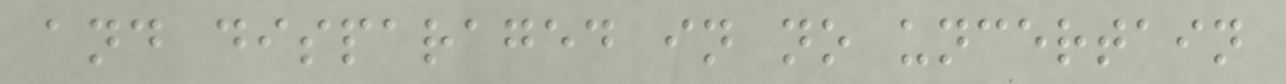and disparaged in no uncertain
